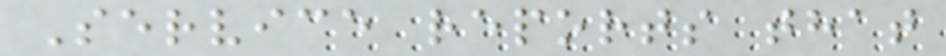Service reports that
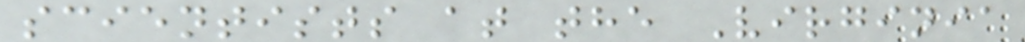scientists at the Virginia
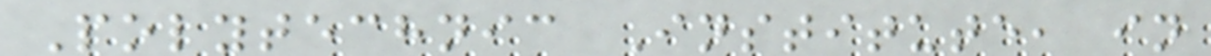Polytechnic Institute, in
